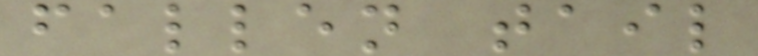fallen tail
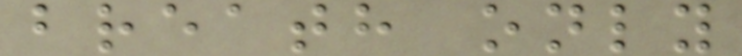breath only
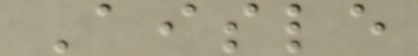Aisle
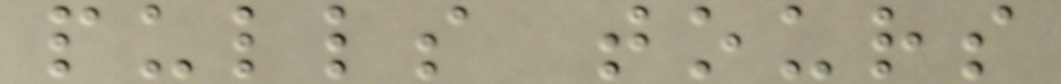pulls tours
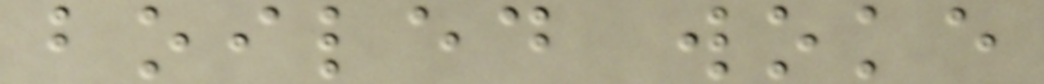boiled woke
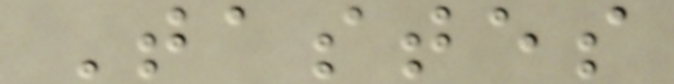Tastes
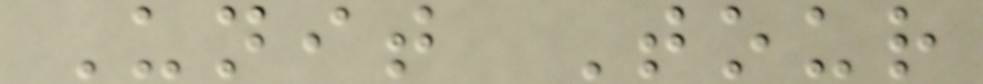Unit Tour
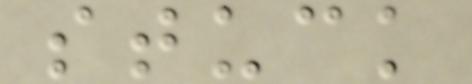stuck
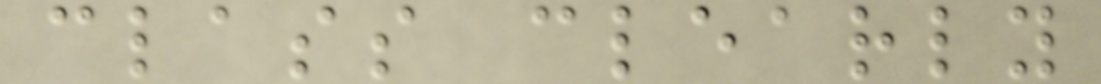class clearly
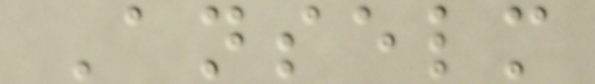Anselm
